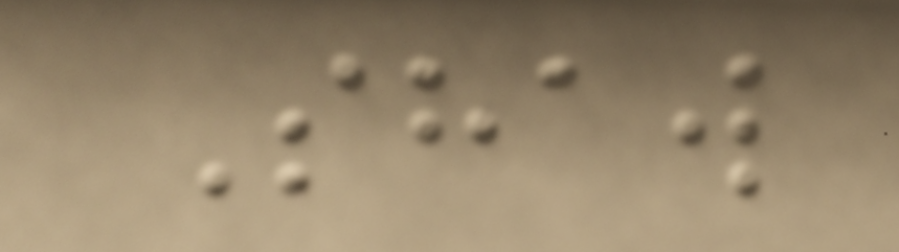Shaw
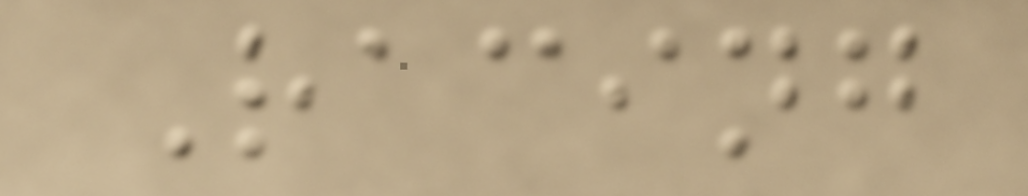Racing
